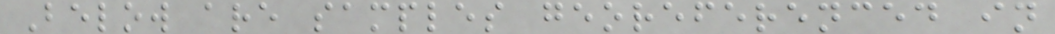Below are samples georeferenced in
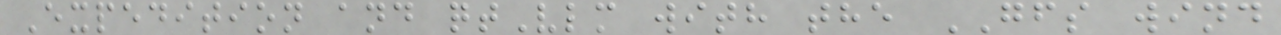Expedition and qtVlm with the GFS wind
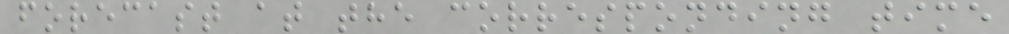forecast at the corresponding time
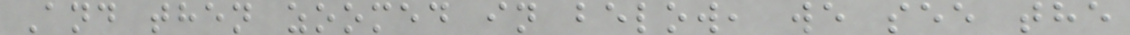And then zoomed in below, we see the
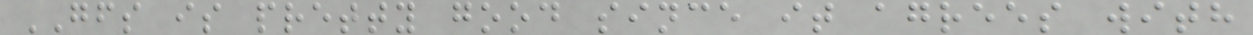GFS is pretty good since it agrees with
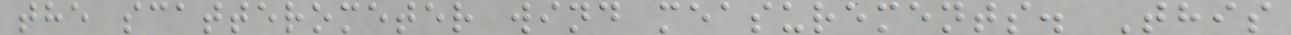the scatterometer wind measurements. This
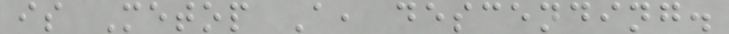is Metop A, descending.
